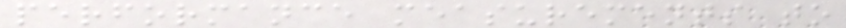performance measurements to
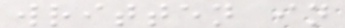written in
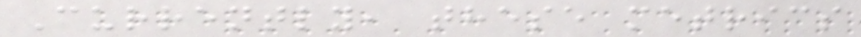Currently, these metrics
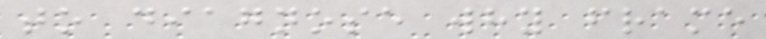to diagnose why frame
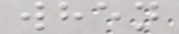when
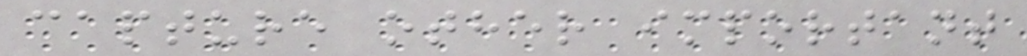capture other important
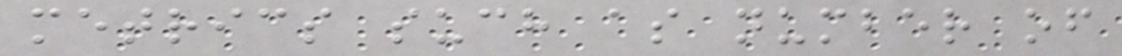metrics such as number of
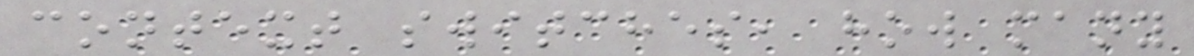context switches, how many
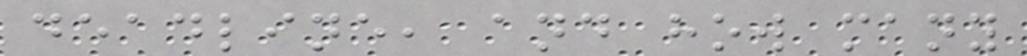deadline, and how many
